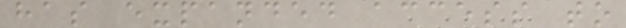has expanded access to
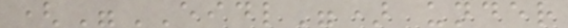("EIDL") under
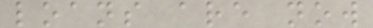loans are now
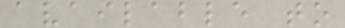available to
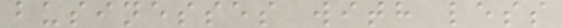businesses with less
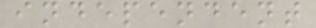independent
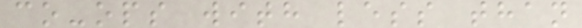co-ops with less than
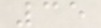35
